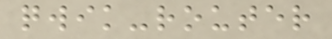qwik-router
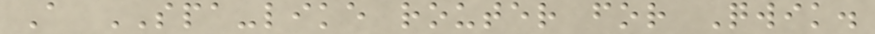A SPA-like router for Qwik.
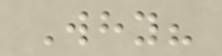Why?
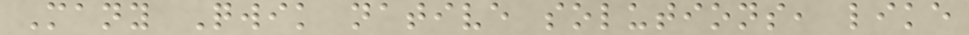Many Qwik native solutions, like
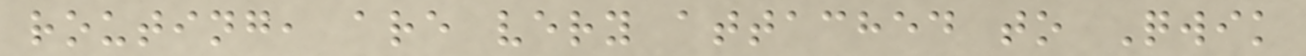routing, are very attached to Qwik
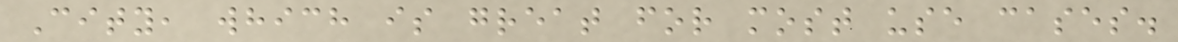City, which is great for most use cases.
